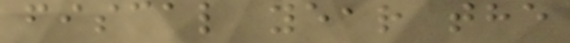fiscal year the
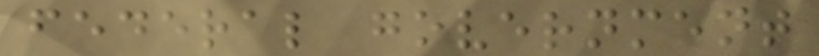federal government
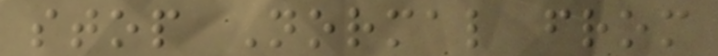stop Normal from
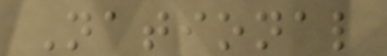National
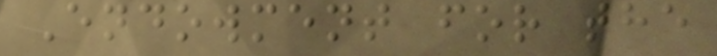Endowment for the
